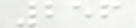256
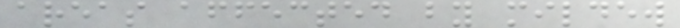areas affected by mildew
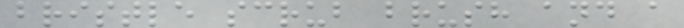bristle scrub brush and a
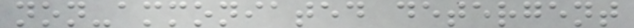non-ammoniated detergent
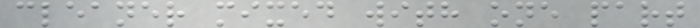cleaner mixed with one part
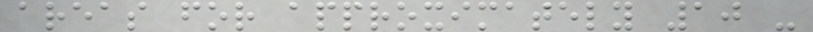areas for approximately 10 -
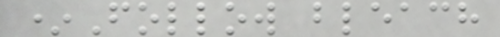*Follow bleach
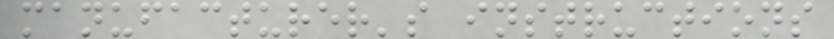manufacturer's instructions
